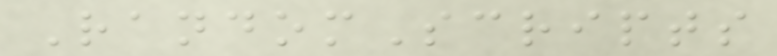RandomScripts
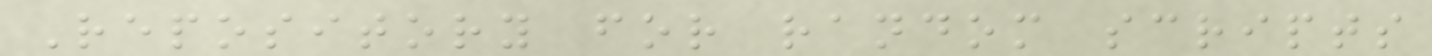Repository for random scripts
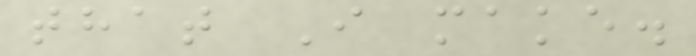that I make.
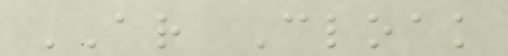AR Cloak
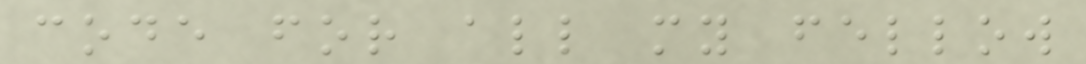code for all my fellow
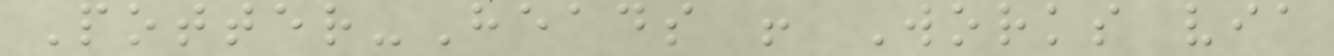Potter-Heads ! Works via
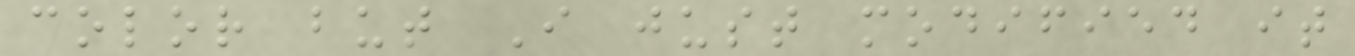color but I just modified it
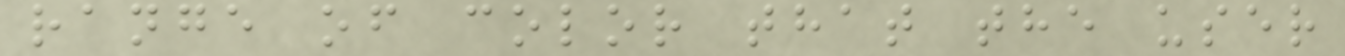range of color that the user
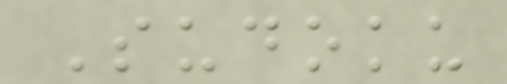Sudoku
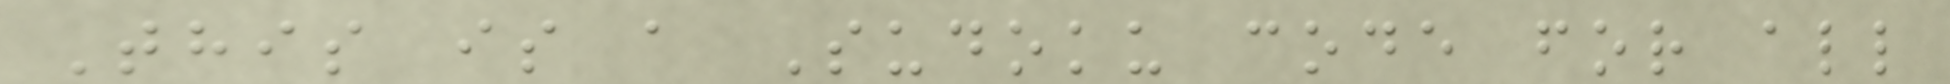This is a Sudoku code for all
